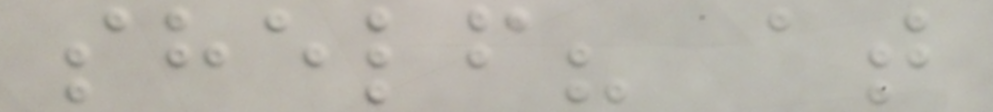shelf? at
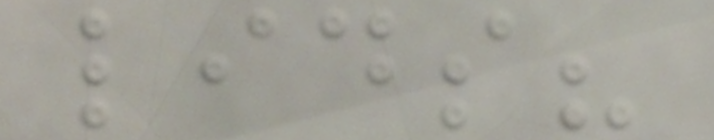lids?
